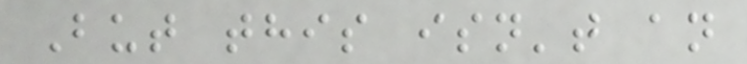But this isn't an
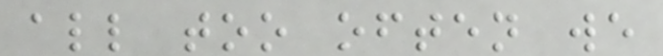all too often we
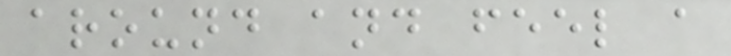around and feel a
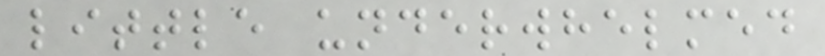little underwhelmed
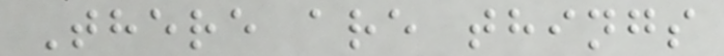There are things
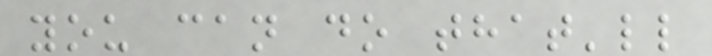you can do that'll
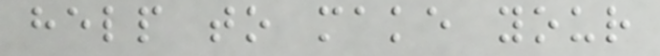help to make your
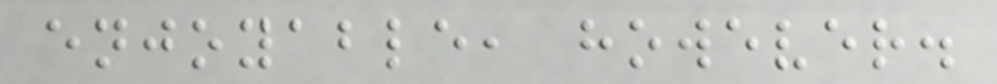enjoyable, however.
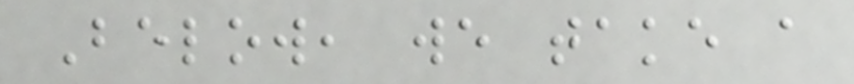Below, we take a
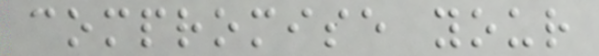compromise your
